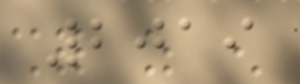2019
